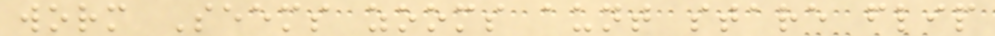worm Seems zooms aunt stare flip
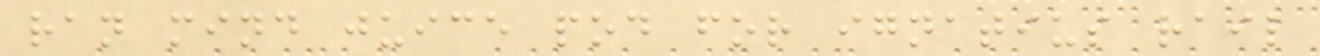ran mind juice pod for ignatius rail
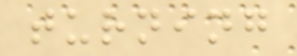turning
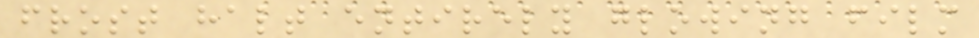frost halt entirely glowing film
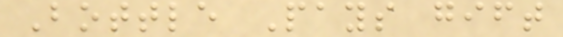Bottle Pays gift
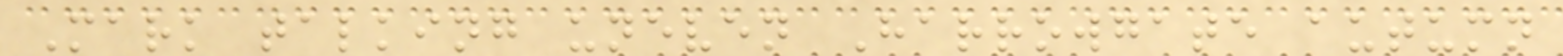Mark talking uneven Harrowgate autumn
